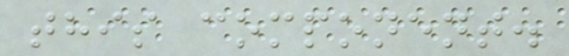this component.
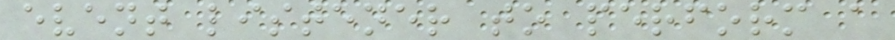event listener to perform a
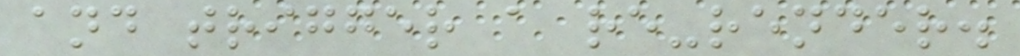and trigger a re-render.
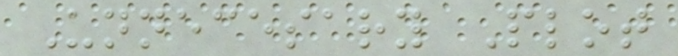Unnecesary Plot
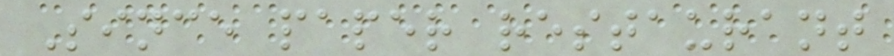Since paper restaurant
